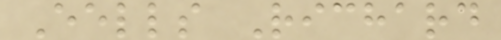Eells Richard
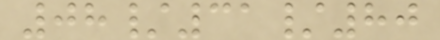08/31/80
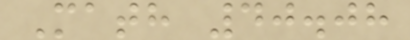Math 40.08
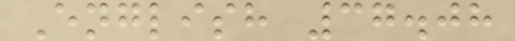English 37.08
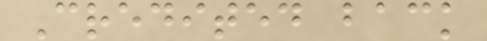Credited back
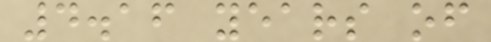4.16 years of
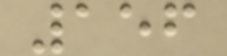156
